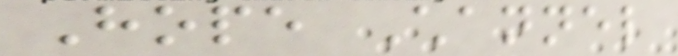Hope Channel
